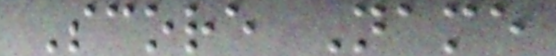Score Name
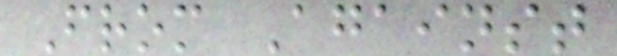From Against
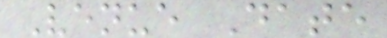Venue Date
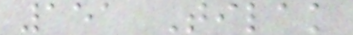151 Tilak
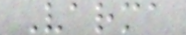Varma
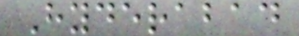Hyderabad
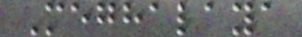Meghalaya
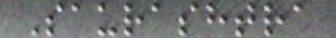Saurashtra
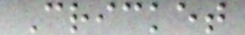Cricket
